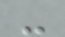-
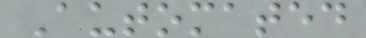Automated
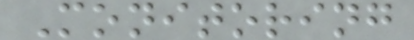Monitoring
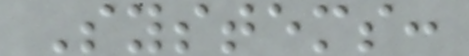Systems:
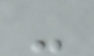-
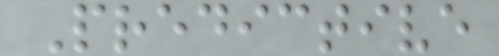Predictive
